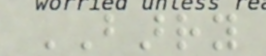BARRY
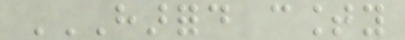HARFORD COUNTY
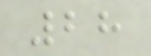28
